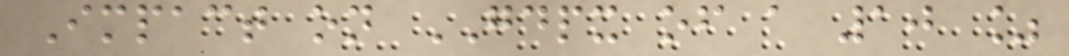Impact on GDPX of a 10 %
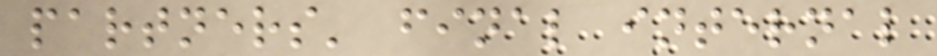partners' final internal
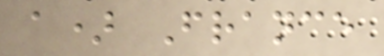a) France
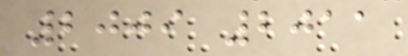2009 2011
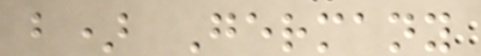b) Germany
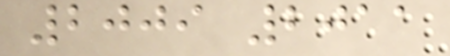2009 2011
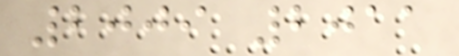2009 2011
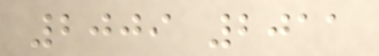2009 2011
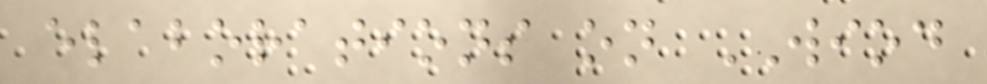elaborations on WIOD
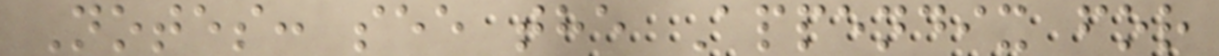Notes: see the Appendix for
